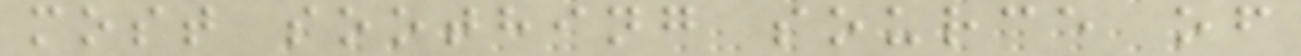most soothing source of
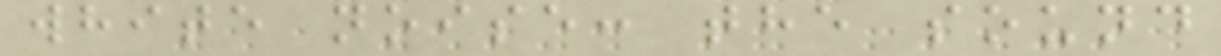white noise: the sound
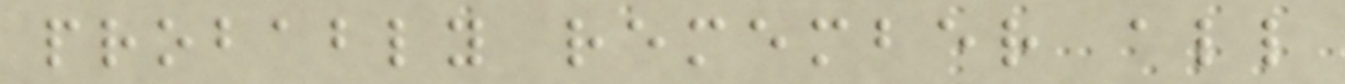probably remember all
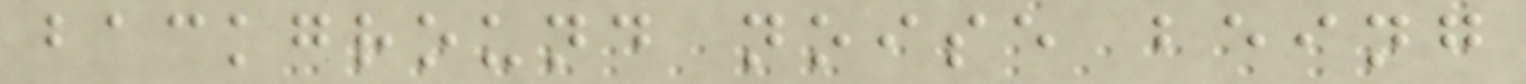background noise being
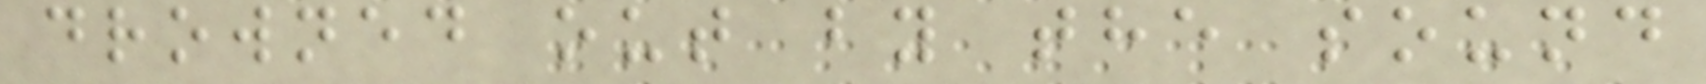drowned out by the sound
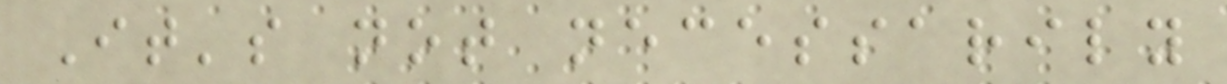It's not necessarily
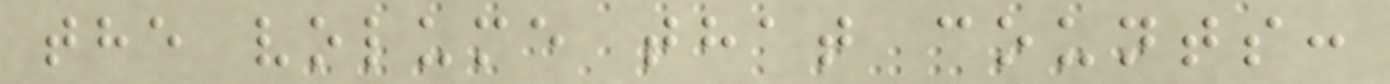the volume that counts:
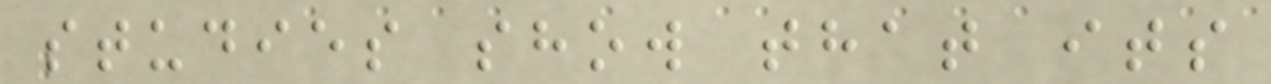studies show that its
